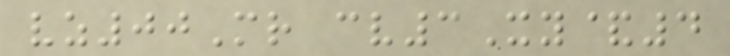vz00Mr cv3Xy&4
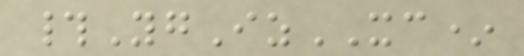#YgIzXC*
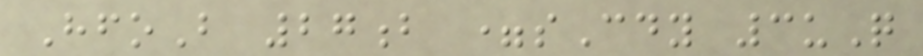HfoB 27b =sCdy 3uQ
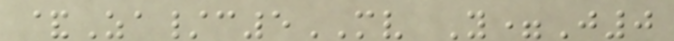&Za/c5MV Y=J0
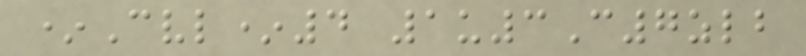*Cvl*4 1u3C7zlb
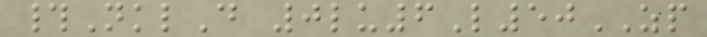#NklD 0lu6L50ZP
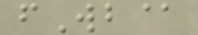fWb@
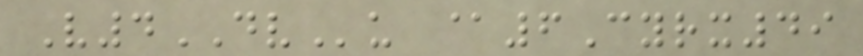V4DVu @6Cyrx49
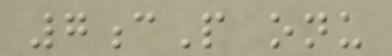7cP onu
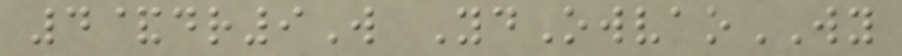4&dr9W YdOwvaoWY
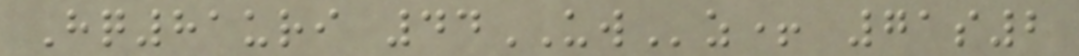Hq81uri 44UWz+ 71s2
